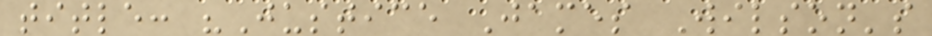title: "Justice James Wilson's
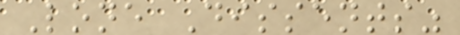Lone Dissents"
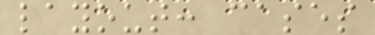layout: cases
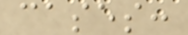cases:
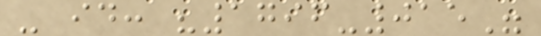- id: "1796-015"
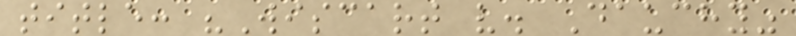title: "Wiscart v. Dauchy"
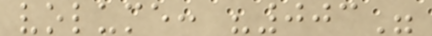volume: "003"
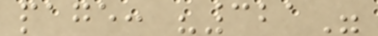page: "321"
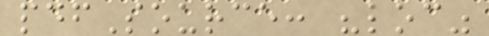pdfSource: "loc"
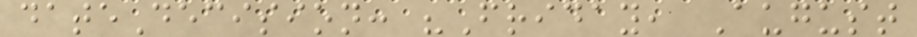dateDecision: "Friday, August
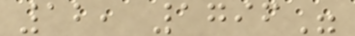12, 1796"
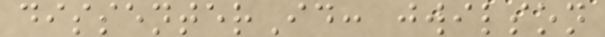dissenterId: jwilson
